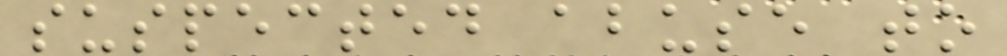suspected abuse to
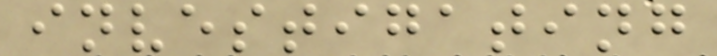investigating
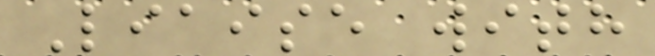Liaise with
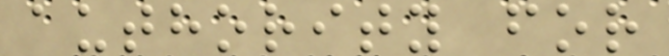authority for
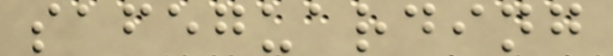safeguarding
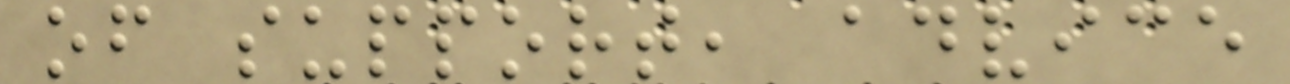of support, advice
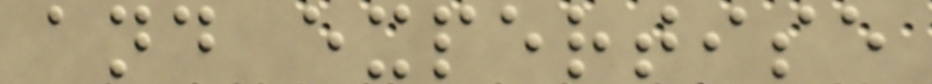and expertise
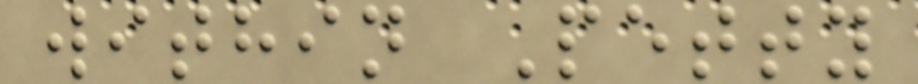within Petty
